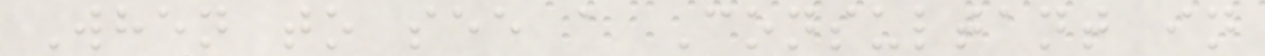When to see a Consultant in
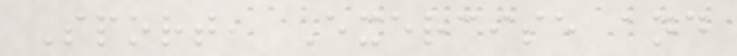Sport, Exercise and
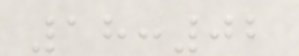18:02
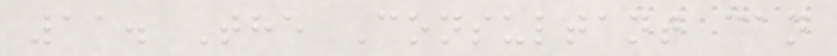11. The Consultant can
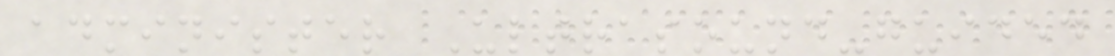administer Ultrasound-guided
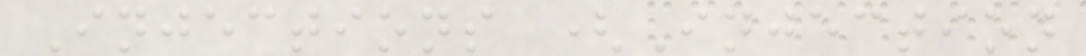Injections (Injection
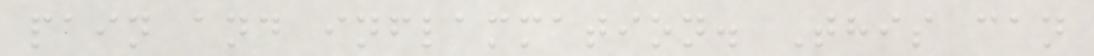pain and inflammation. This can
